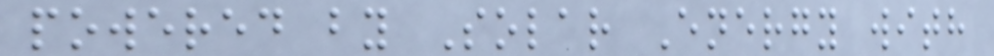powered by Solar Energy with
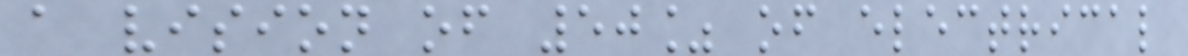a vision of 50% of electrical
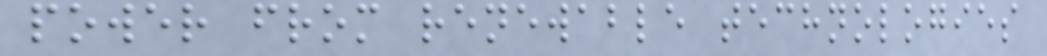power from renewable technologies
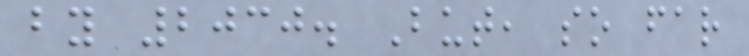by 2030. But, so far
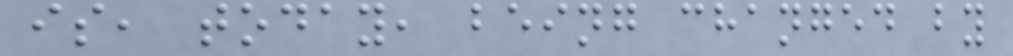is, today, being changed by
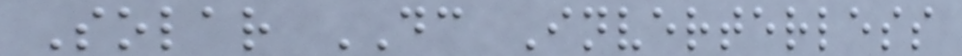Solar DC Inverterless
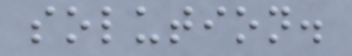solution.
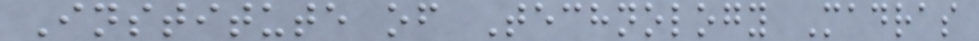Institute of Technology Madras
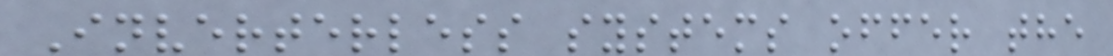Inverterless systems offer the
